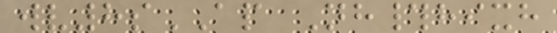wv8sAP Nh#hixh
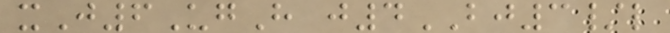xJ6UgH j4BJ3/l
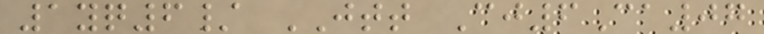1yq6/ JTT Cj6Ca07
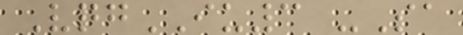VqgIU3 -Sa
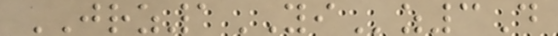JRZ1YIz3D
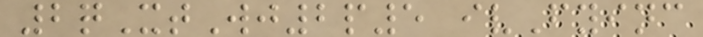2qXtWj2p5 ivFyinc
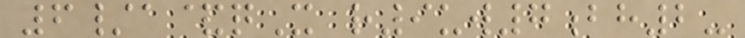6/a&qX r9uw7bh2-
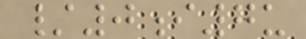/0i7u
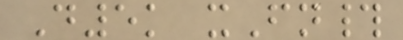D5k xFn#
